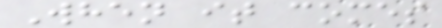When it comes
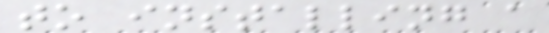to installing a
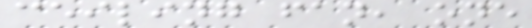ceiling fan, one
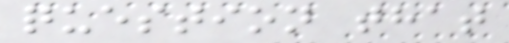question that
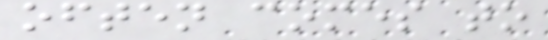often comes to
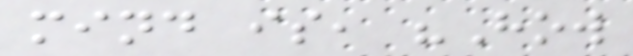mind is, "How
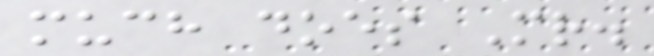much does Mr.
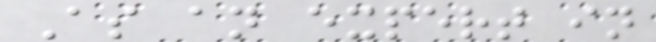As an expert in
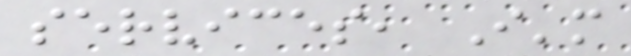services, I'm
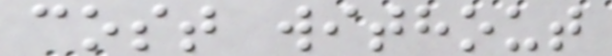cost without
